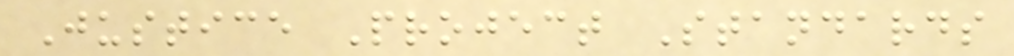Justice Project Standards
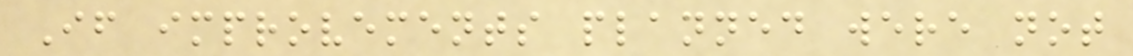If improvements planned were not
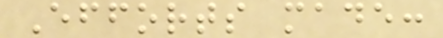Efforts made:
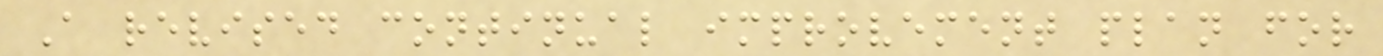A revised continual improvement plan for
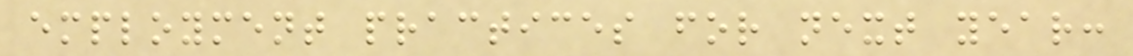employment practices for next year:
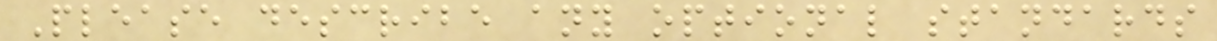Please describe any optional standards
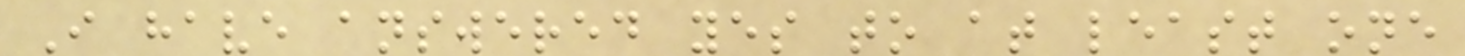I have answered yes to at least one
